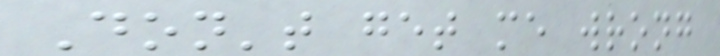Don't get me wrong
